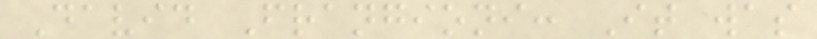David Frangioni: It was
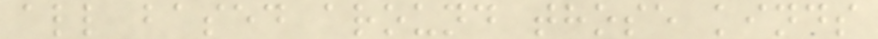all based around those kinds
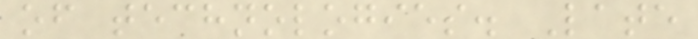of technologies. Late
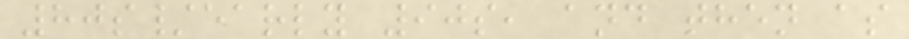80s/early 90s, and then as
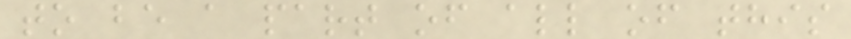to be a part of all of this
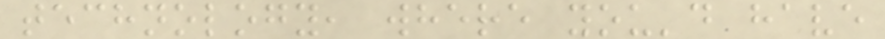technology, where you'd have
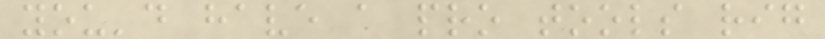you'd have a pro tools rig
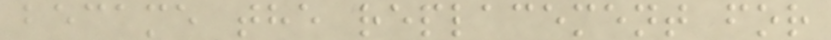became the replacement for
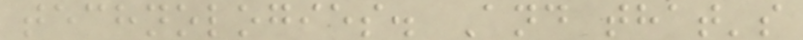technologies. And that's
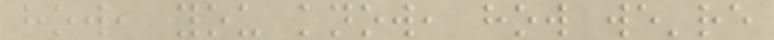how, you know, how we're
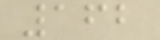162
